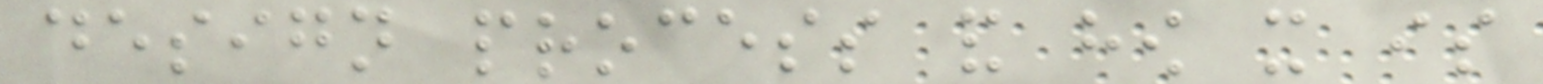design process and how it is
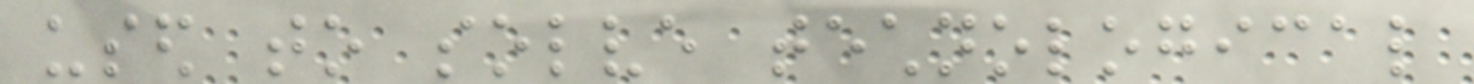used to solve technological
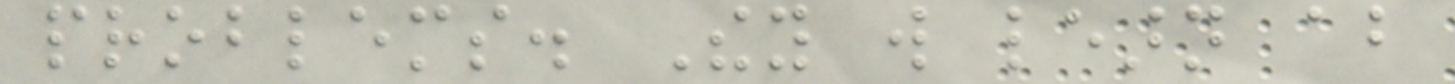problems. They will learn about
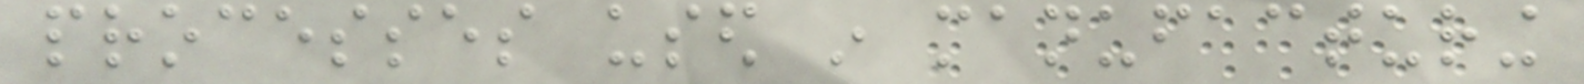processes used in manufacturing
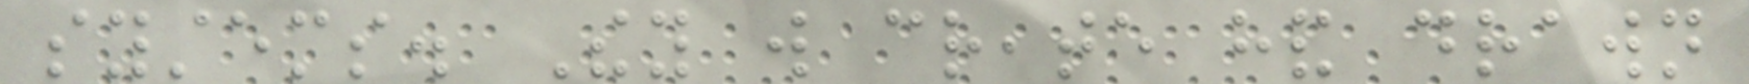systems. They will create hand drawn
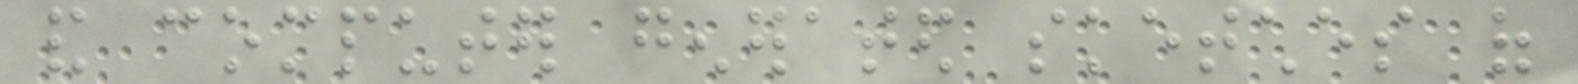and computer generated sketches of
